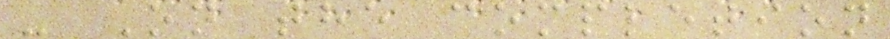- On the completion
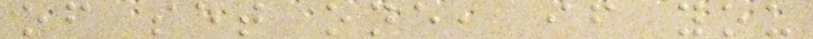of set one, if you
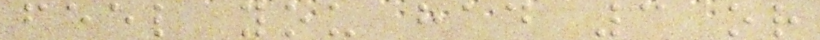feel you had 3 or
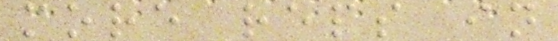more reps in
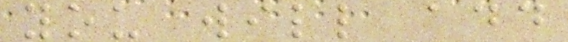you will add
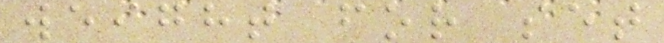weight for set
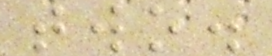two.
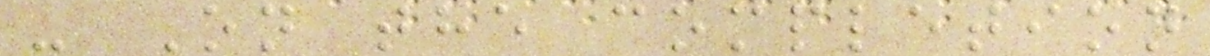- On the completion
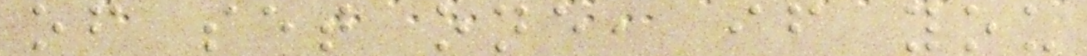of set one, if you
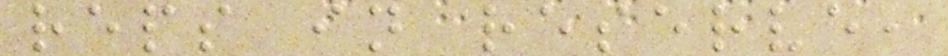reps in reserve,
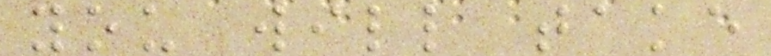you will take
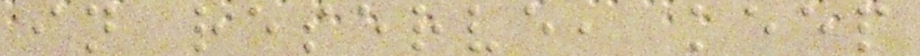in reserve, keep
